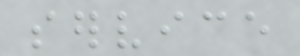service
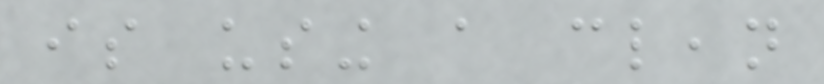is using a clean
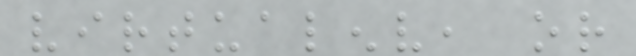virtualenv, or
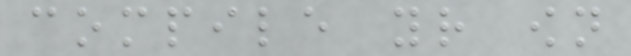compile your own
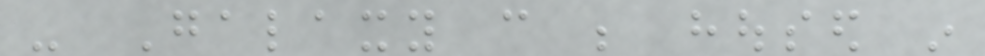- Galaxy can be housed in
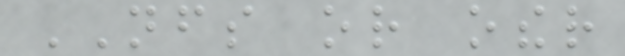NFS or other
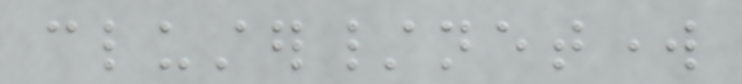cluster/network
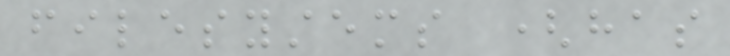filesystems (has
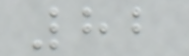82
